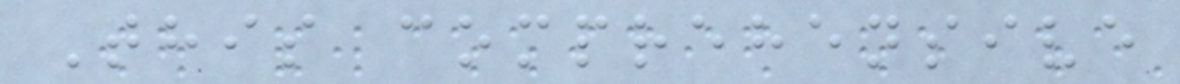This comprehensive
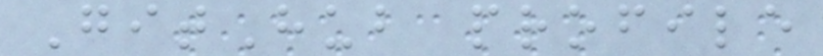GitHub profile
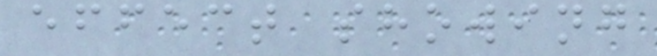effect showing
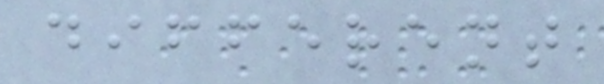different
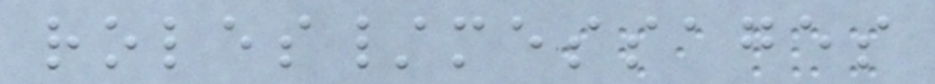roles/messages
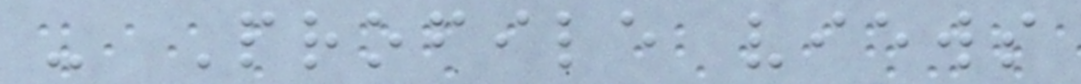- Profile views
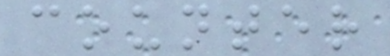counter
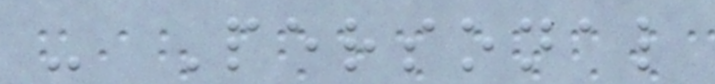- Personal
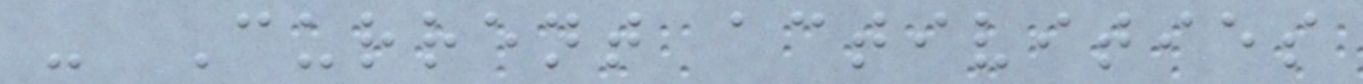- Current activities
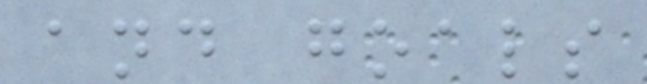and goals
